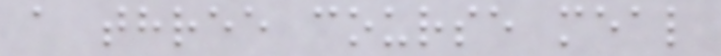a three course meal
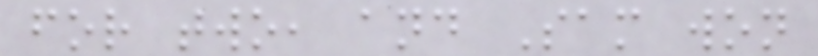for two, and Sam won
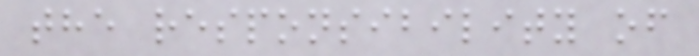the responsibility of
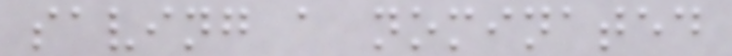saving a nominated
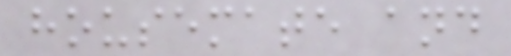housemate and
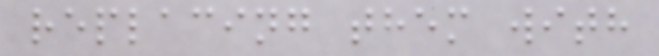replacing them with
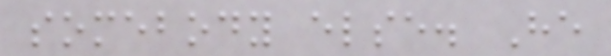somebody else. He
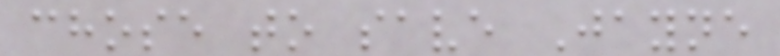chose to save Jayne
